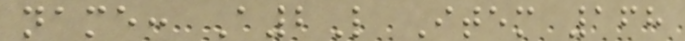name: A2L Item 168
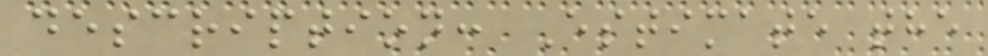description: Estimate the
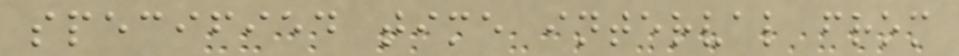specified time interval from
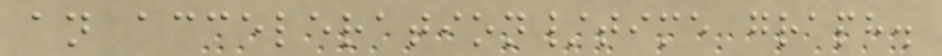an acceleration/time graph.
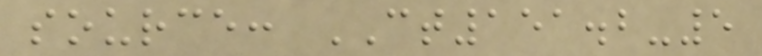source: CT151.2-5
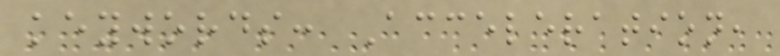keywords: Acceleration,
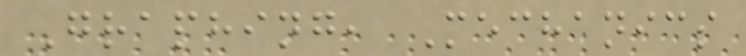Graphing, Mechanics
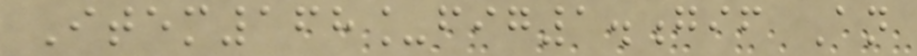Item168_fig1.gif An
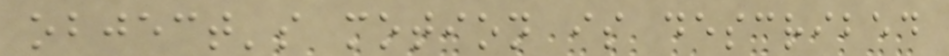object's motion is described
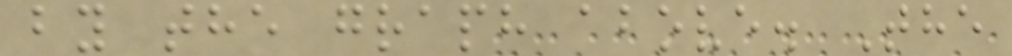by the graph above. The
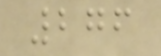276
